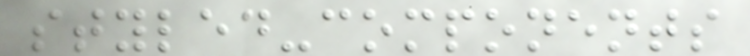styled-components
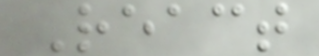React
